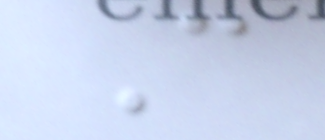C
